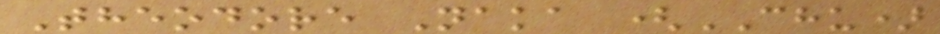Theodore Naka (CHU)
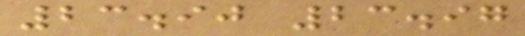23.90 23.97
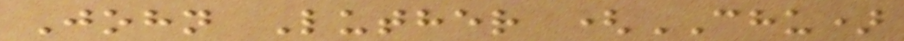John Luther (CHU)
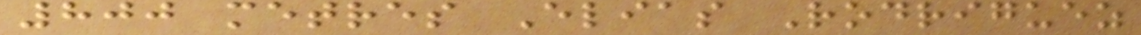800 metres Elias Rodriguez
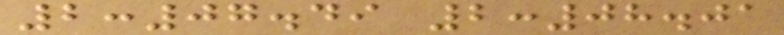2:07.49 2:08.01
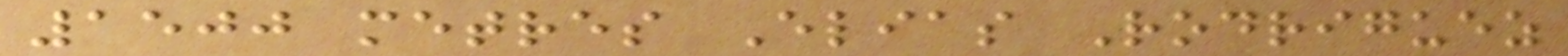1500 metres Elias Rodriguez
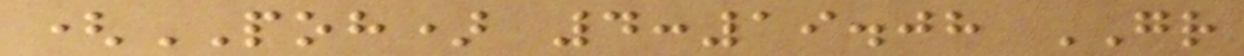(POH) 4:19.08 GR
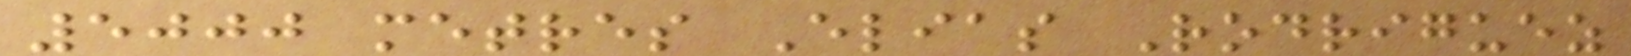5000 metres Elias Rodriguez
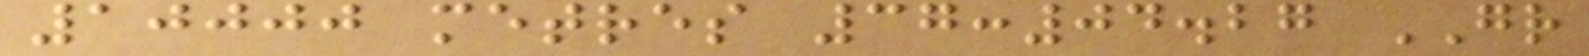10000 metres 37:04.27 GR
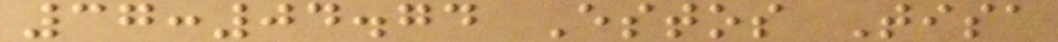37:04.74 Estos Tisa
